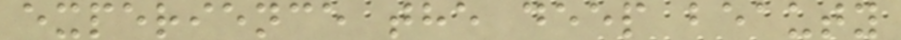experience the deep beauty
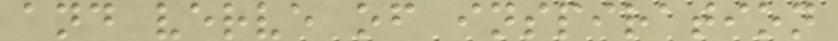and verve of inspiration
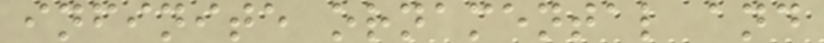infinite ornamental and
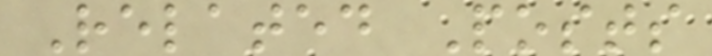Related Posts
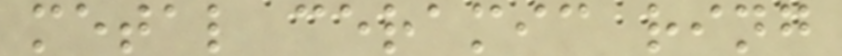metal ceramic ring
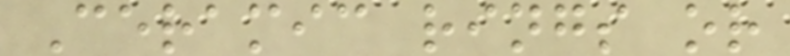Ceramic rings or
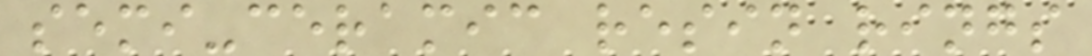semi-ceramic resin rings
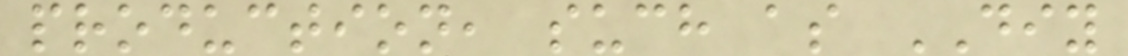production, such as DIY
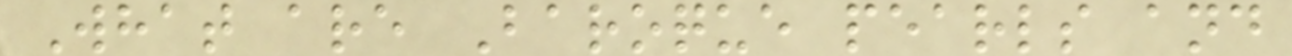What are Baroque pearls and
